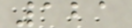121
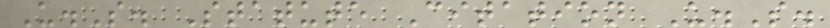U.S. Statute Citation U.S.
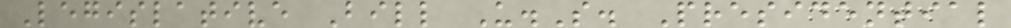Legislative Bill U.S. Presidential
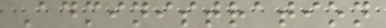Administration
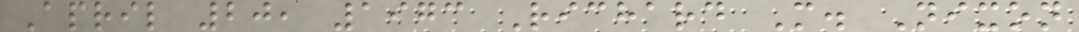April 20, 1973 Richard M. Nixon
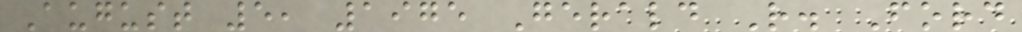August 5, 1975 Gerald R. Ford
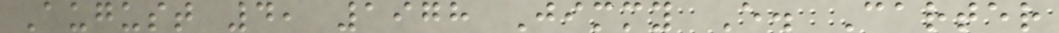August 4, 1978 Jimmy E. Carter
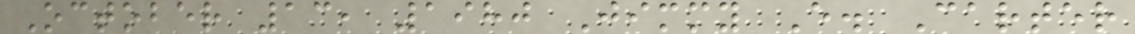October 13, 1980 Jimmy E. Carter
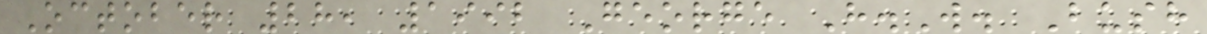October 28, 1992 George H.W. Bush
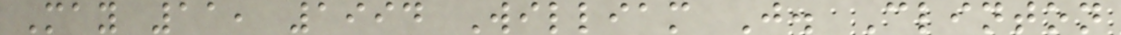May 11, 1994 William J. Clinton
